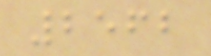2562
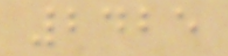2425
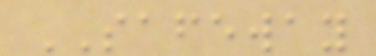SAFEWAY
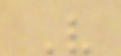V
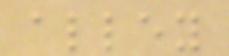alley
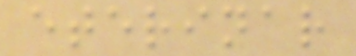eterinar
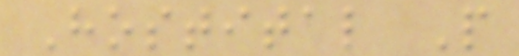Hostital P
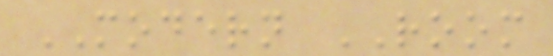MODERN ROOM
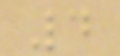4
